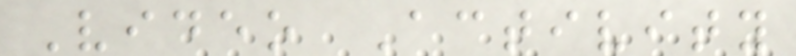Video Activity
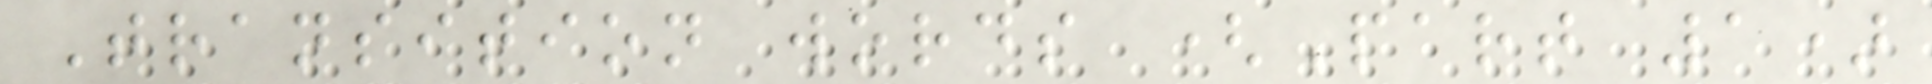Transition words (Part 1)
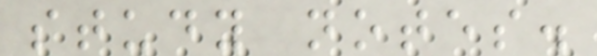study notes.
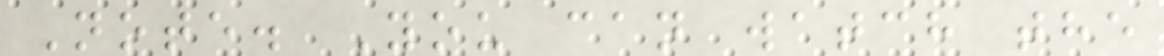Note. You can watch the
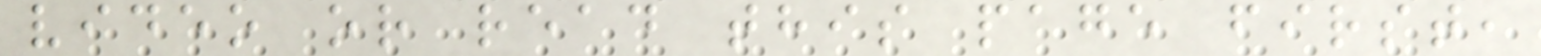video or read this page first,
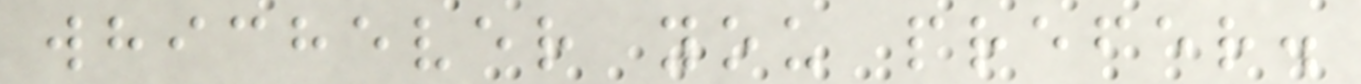whichever you prefer.
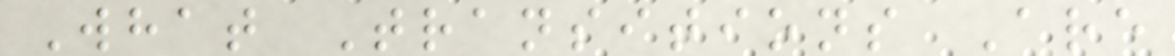What Transitions Are
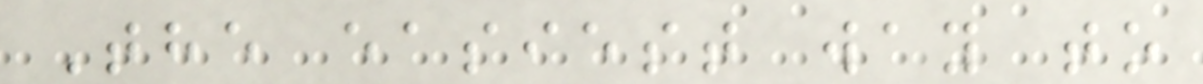The easiest way to
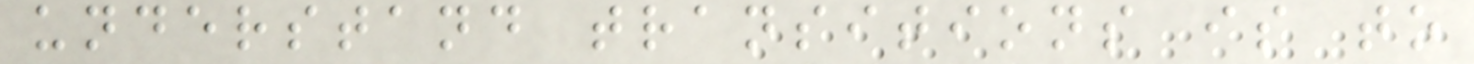understand transitions is to
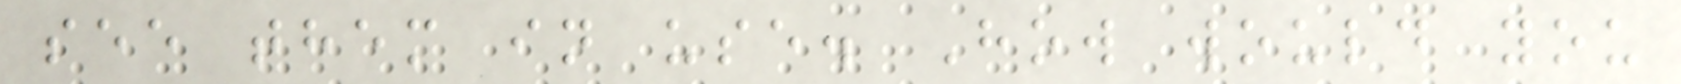see them in use. How would you
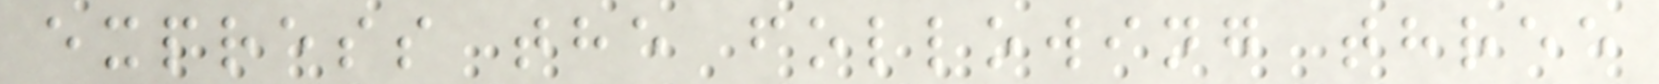express the following three
